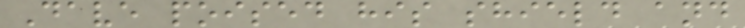Dave poised his shield and
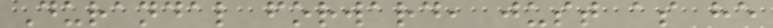Durandal forward, just as he
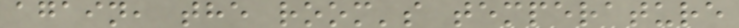again, the room's temperature
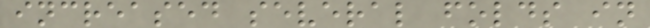increased several folds in
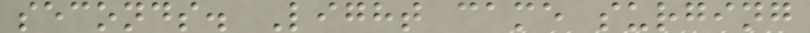seconds. Light came surging
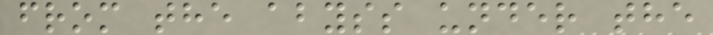from the abyss under the
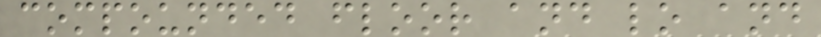compounded floor and lo and
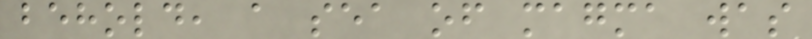behold, a sea of magma was
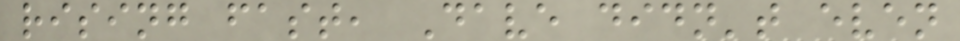rising fast, Dave didn't even
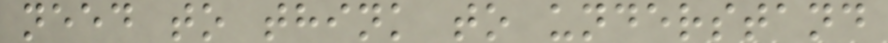need to think to understand
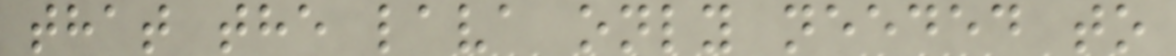that the lava only needed to
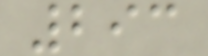293
